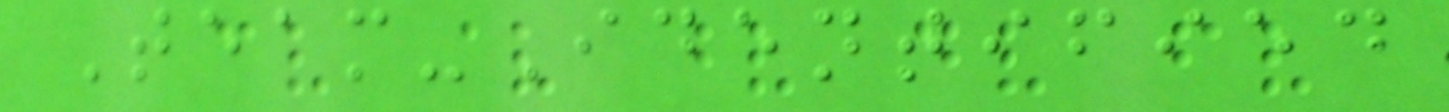Team-Identified
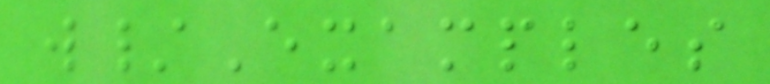w/Examples
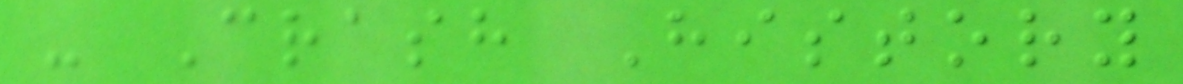- Crash History
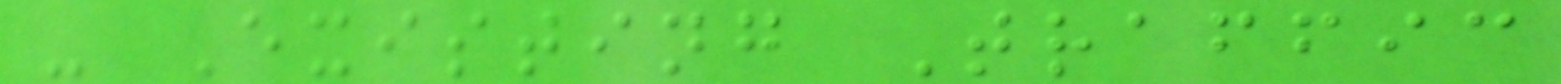- Existing Traffic
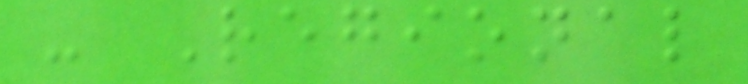- Regional
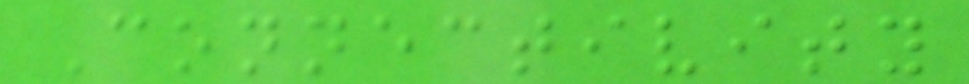Connectivity
